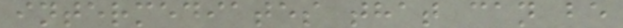intermediates that can be
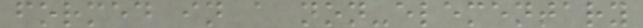formed in a non-elementary
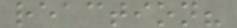reaction?
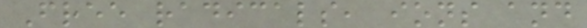Free radicals, ions and
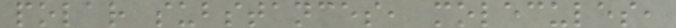polar substances, molecules,
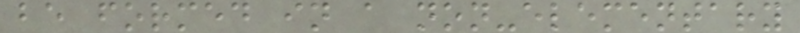be formed in a non-elementary
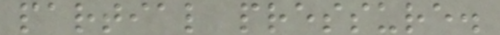partial pressure.
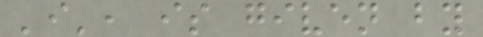'i', is given by
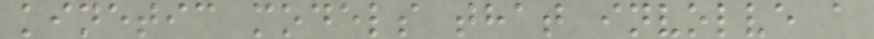kinetic models that involve a
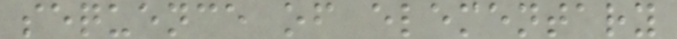sequence of elementary
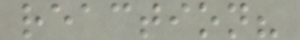reaction?
